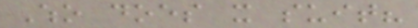Who does it suit?
